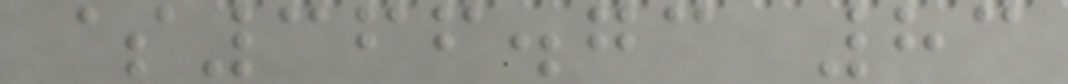$366.73 83
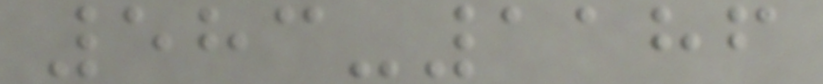583-1186
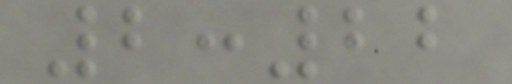2:22
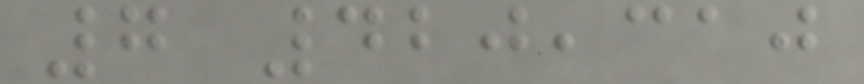7 420,310
